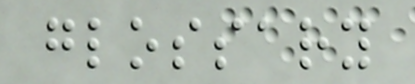glossary
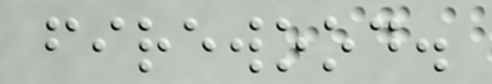firewood.
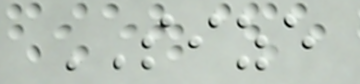SIZE
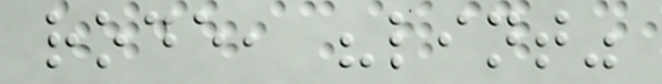rode, "lint"
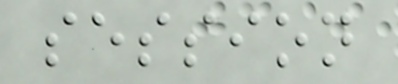session
